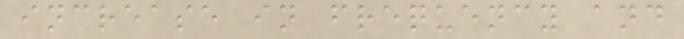increase in frequency and
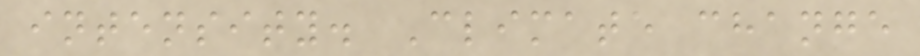intensity. Climate change
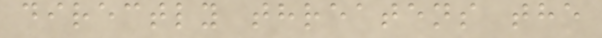directly threatens the
